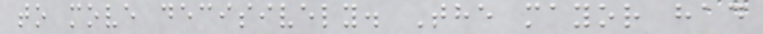to move decisively. The mayor had
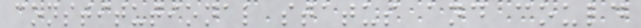constitutional status and could
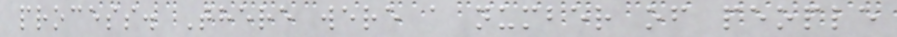process. There were a number of people
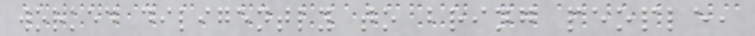worked diligently to bring people,
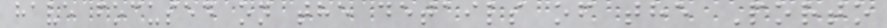have focused on the details of the Porto
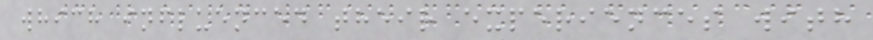which influenced their experiences with
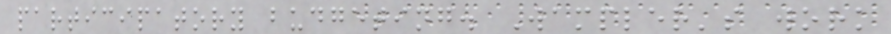participatory budgeting. Wampler's work
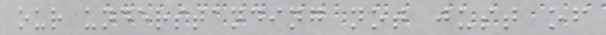our understanding not just of
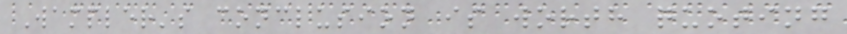Wampler's conclusion is worth quoting
